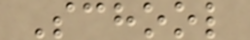School
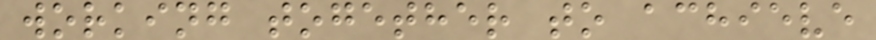working together to achieve
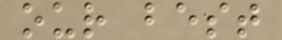our best
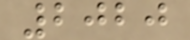2020
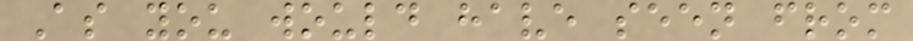As you would have seen from
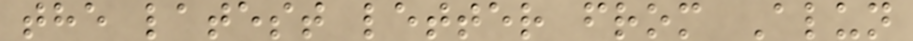the latest letter from Alun
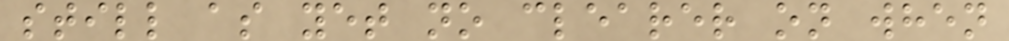still as yet no clearer on when
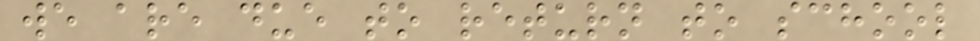we are due to return to school
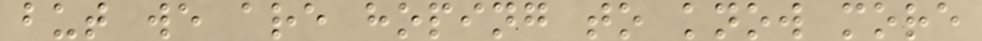but we are hoping to know more
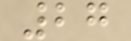27
